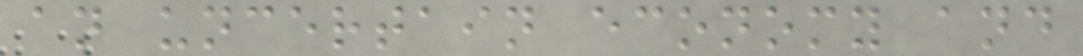an uncertain economy and
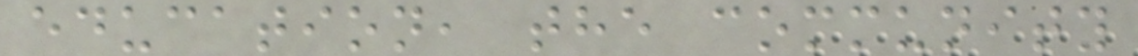education, the community
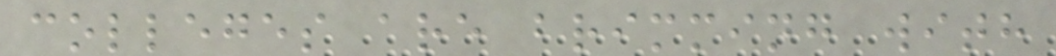colleges are brimming with
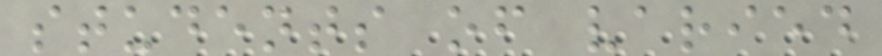students of varied
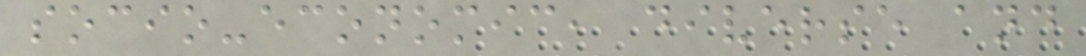socio-economic, diverse and
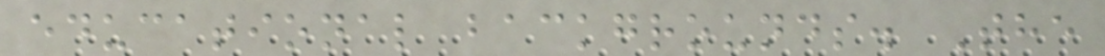educational backgrounds. The
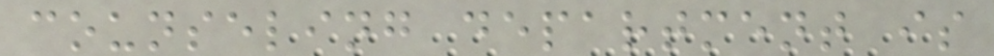counseling department is
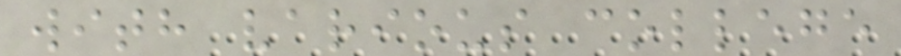with various college
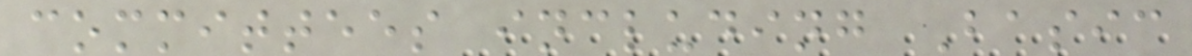committees including Basic
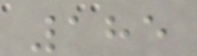185
